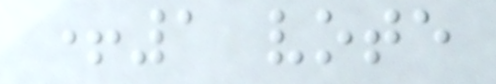+1 vote
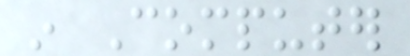in Computer
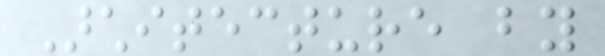Architecture by
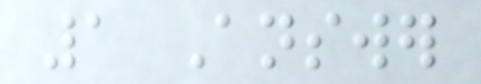1 Answer
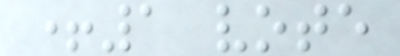+1 vote
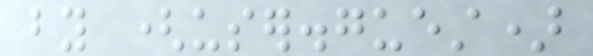by (user.guest)
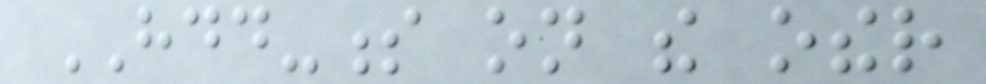HDD-s on the other
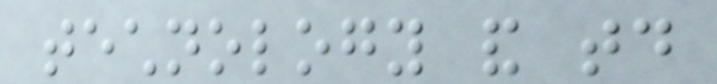technology and today
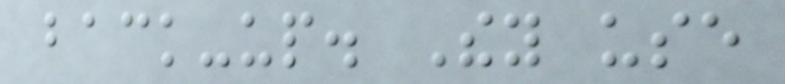back-up. They use
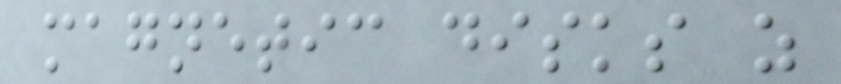magnetic disks as
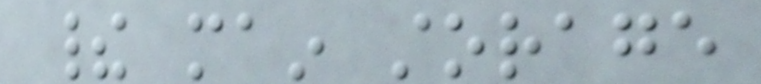their main storage
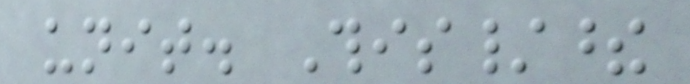unit. This/these
